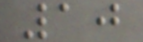10
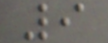9
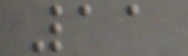11
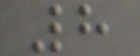8
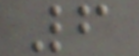6
